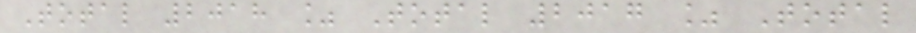Total 2018 % Total 2017 % Total
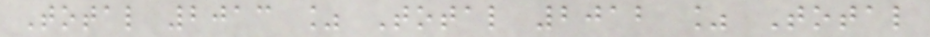Total 2013 % Total 2012 % Total
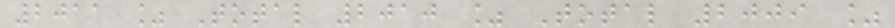2011 % Total 2010 % Total 2009 %
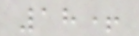18+
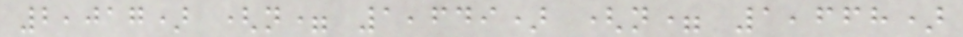2,017) (n= 1,649) (n= 1,668)
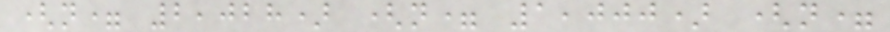(n= 2,028) (n= 1,000) (n=
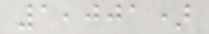1,001)
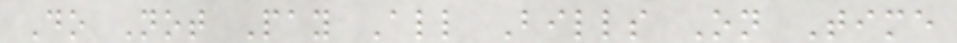Do Not Pay All Bills On Time
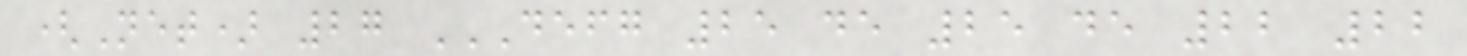(Net) 27 DEFG 25 DE 25 DE 22 22
